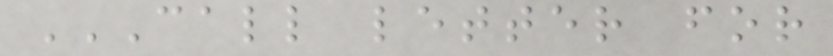CALL LETTER FOR
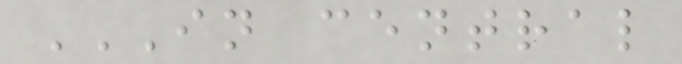IN CENTRAL
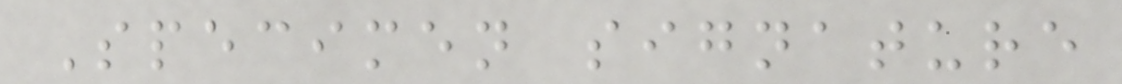Specimen signature
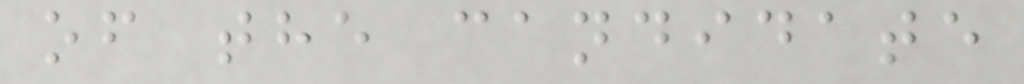of the candidate
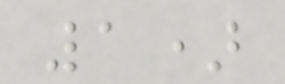1)
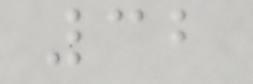32
